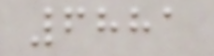6881
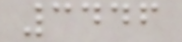3446
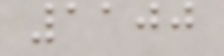1100
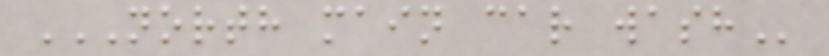NORTH MAIN CAR WASH
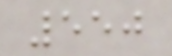550
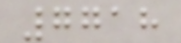7718
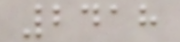2418
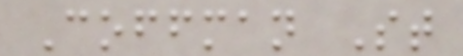Coffman St
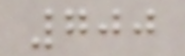700
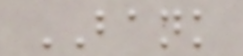BANK
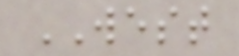WEST
